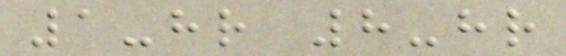1-hr 8-hr
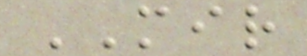MIR
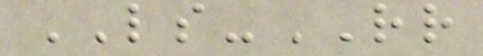LS-RR
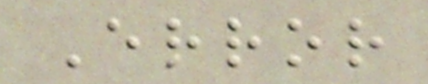Error
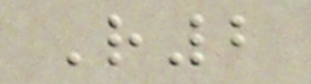R2
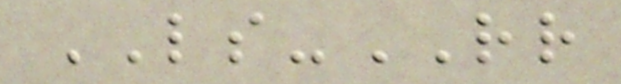LS-RR
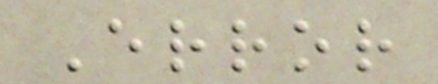Error
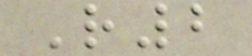R2
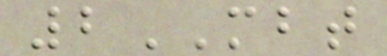2MBT
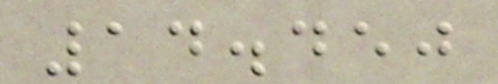14.450
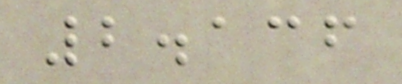2.136
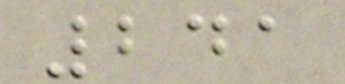241
